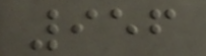956
